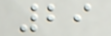29
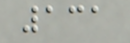131
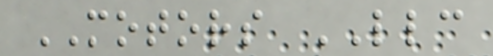MOTORS LLC
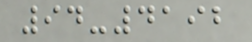94-4192
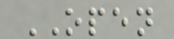OPEN
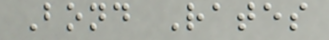Bond Rates
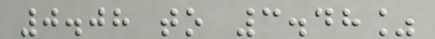0.08 to 3.48%
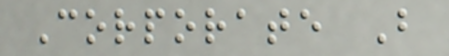Corporate B
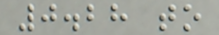0.28 to
